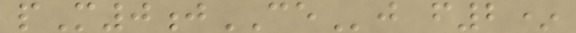pM0jCEj f2*
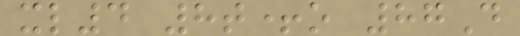xl4 8t+o 87D
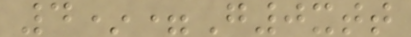4*=G0xtt
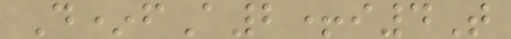D*fA2+i4T
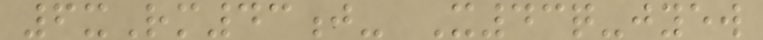6xRm43j- X43q-jyew
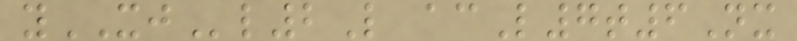yXJl2L acL7t6Nx
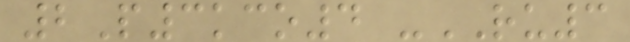2P3kco4 -RU3
